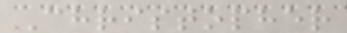Christopher
